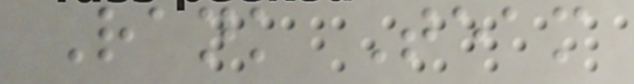Rank Team
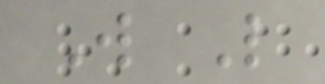W L
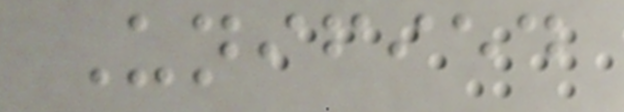Unified
